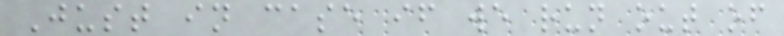Just in case if we run out of
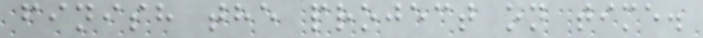finish the project on time.
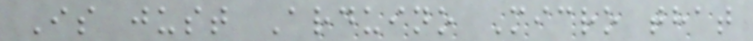Is just Arduino Micro that
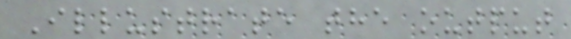Illustrate the output
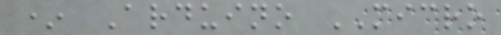* Arduino MICRO
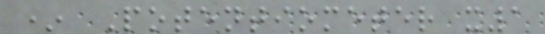* Potentiometer x1
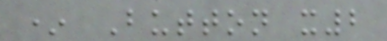* Button x2
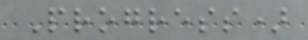Progress)
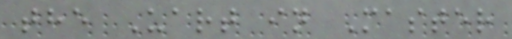the Uart in Master
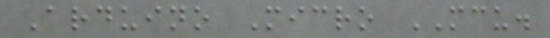Arduino Micro MCU.
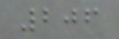206
